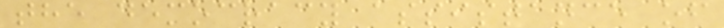the democracy assistance of
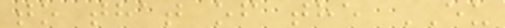to that of the EU
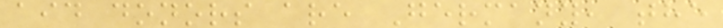aid donors are Germany, the
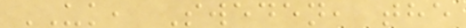UK, Sweden, the
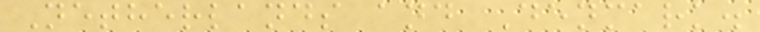Netherlands and Denmark.
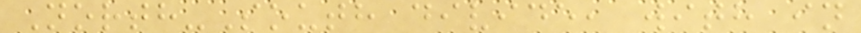North-South divide, with in
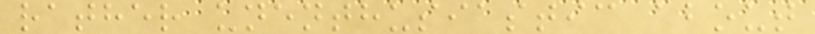rather unenthusiastic about
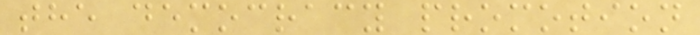the democracy promotion
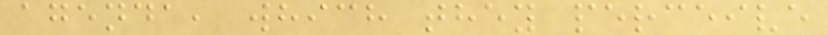agenda, which they perceive
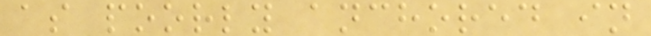as poorly anchored in
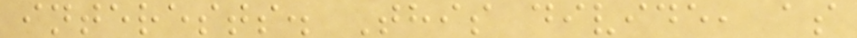interests. This divide, as
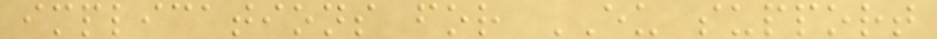implications for EU support
